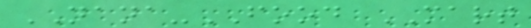NANA-FOOD MART
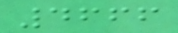4666
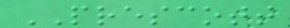PRESCOTT
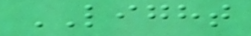LIGHT
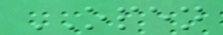OPEN
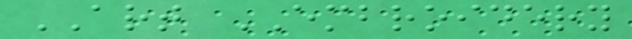ART EMBROIDERY
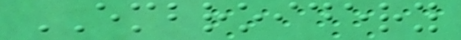EMBROIDERY
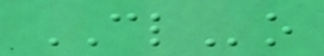CLo
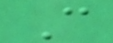C
